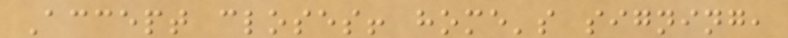Accept closes! home's signing,
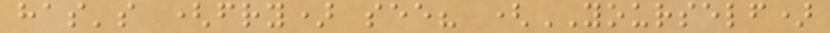has's (fry) see? (YOURSELF)
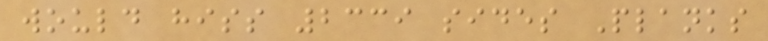would hiss 2339 sides Planks
